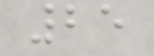25
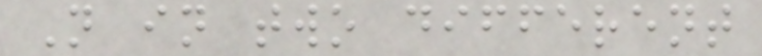N in two different
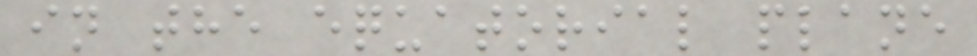in the equatorial plane
